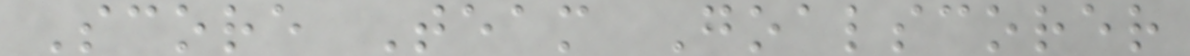Score Team Goalscorer
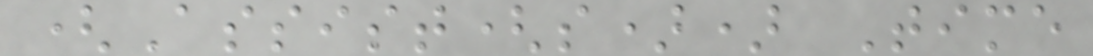(Assist(s)) Time
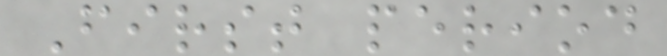First period
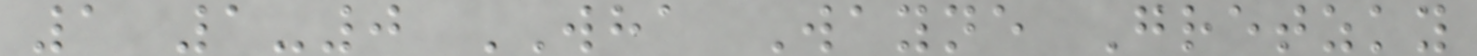1 1-0 WHA Wayne Gretzky
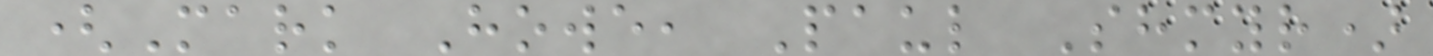(Mark Howe, Paul Shmyr)
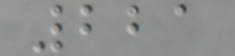221
